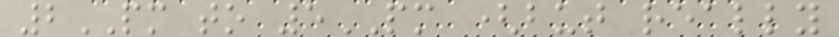2PM to 5PM (but really
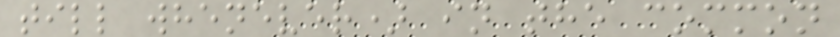till whenever) in the common
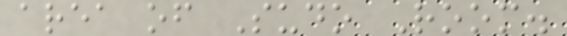area of Sudo Room.
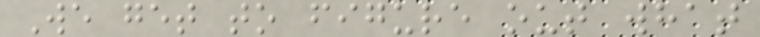We get to figure out what
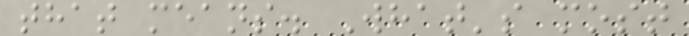that means. What's most
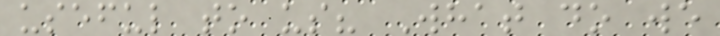useful to us? What do we
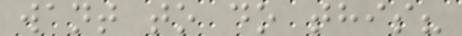want to do this?
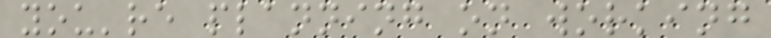you're planning on working
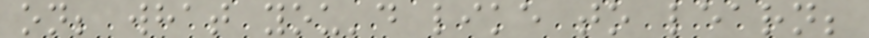on; what you'd like to learn;
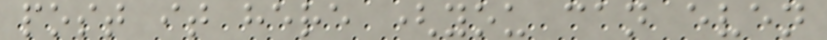post it here (you can even
